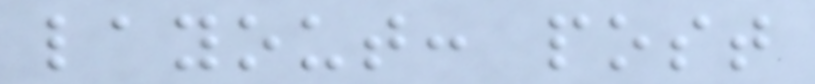layout: post
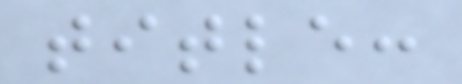title:
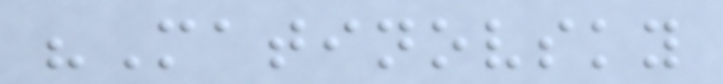"Matinovsky
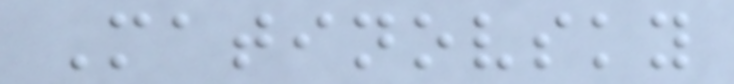Matinovsky
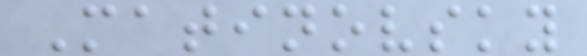Matinovsky
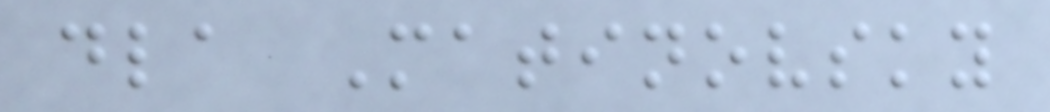dla Matinovsky
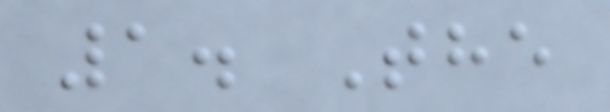1. The
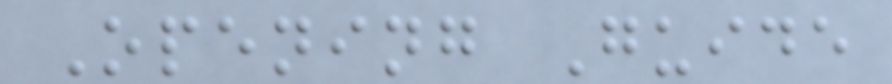Opening Guide
